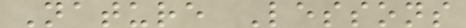Nature Lessons
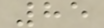85
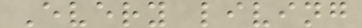Every living
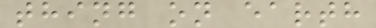thing on earth
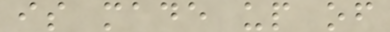is made up of
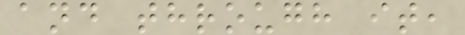and through it,
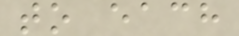to each
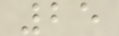25
